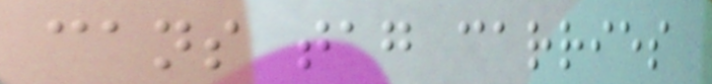cans tag carries
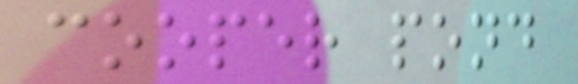cooper pond
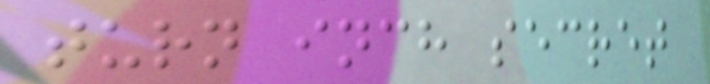turn inch secret
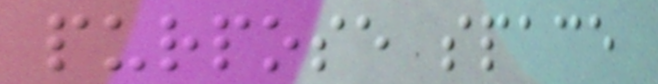purpose space
